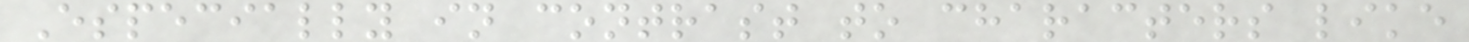Especially in contrast to characters like
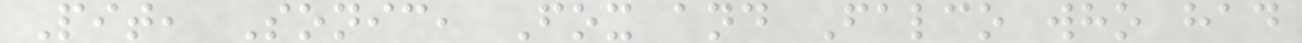Pit, Sonic, Fox and Falco who had
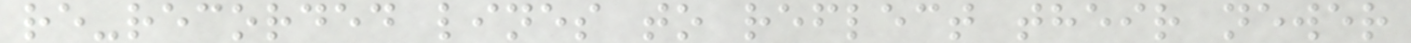re-recorded lines to reflect their newer
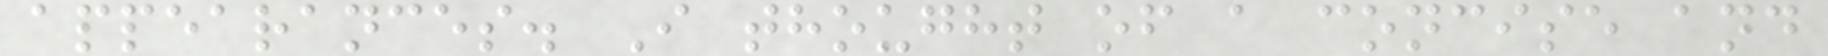appearances. I thought of a concise and
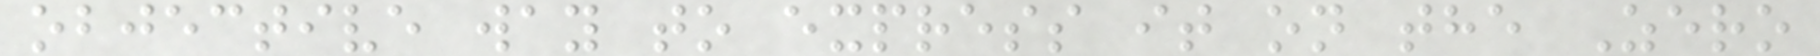objective way to express it on the Zero
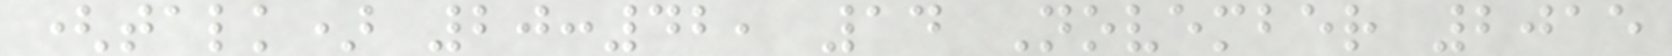(talk) 20:42, 14 November 2015
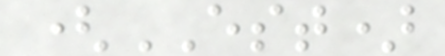(EST)
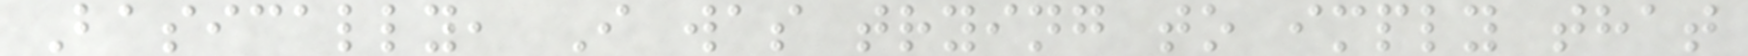Basically, I was trying to imply that
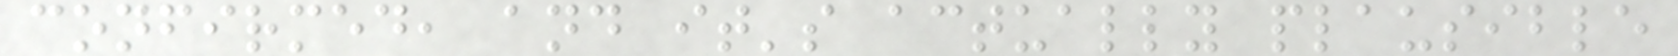confirmed, and it's actually plausible
